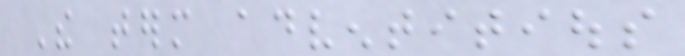The term adventitious
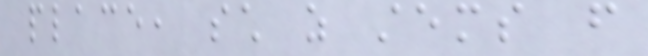place, such as stems from
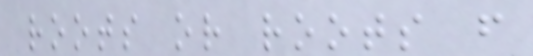roots or roots from
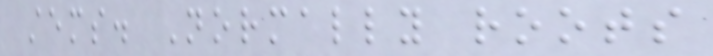stems. Normally roots
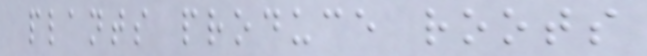plants produce roots
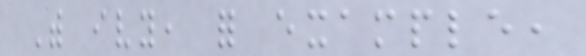With ivy, for example,
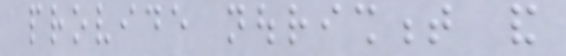provide nourishment and
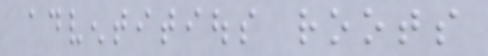adventitious roots
